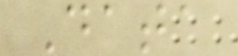Data
